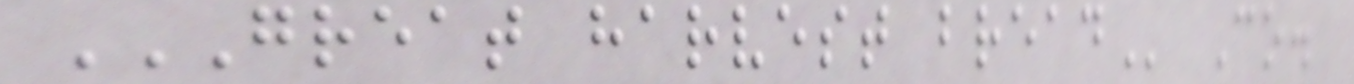GREAT HARVEST BREAD Co.
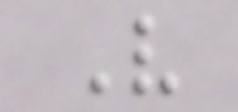V
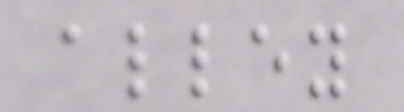alley
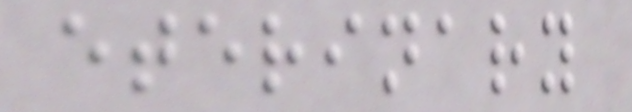eterinary
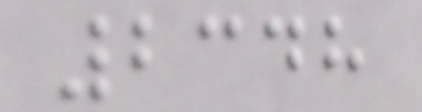2348
